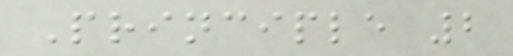Principle 2
